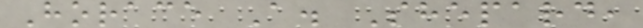Horace A. Shepard,
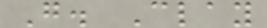G. Clay
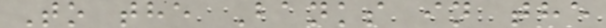To the Banks in the
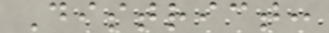District:
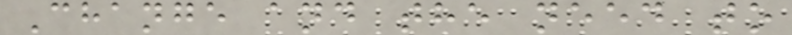Change and the need to
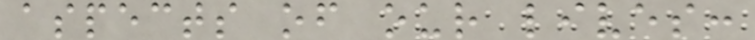aspects of our lives:
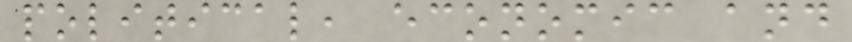political, economic and
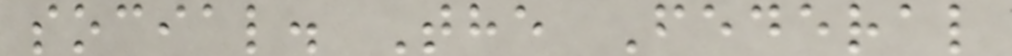social. The Federal
